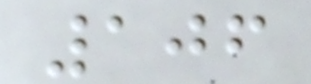106
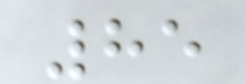85
